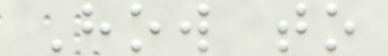How to
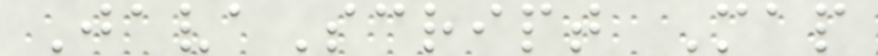JavaScript Map
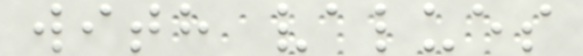with values
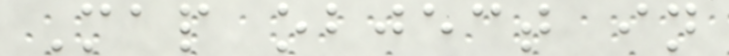Map object in
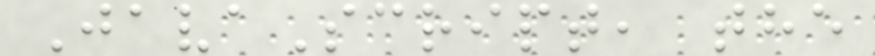JavaScript, the
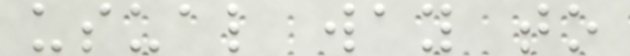usual way to
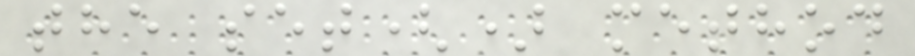the set() method
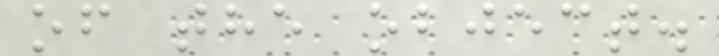of the object.
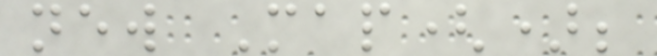new Map();
